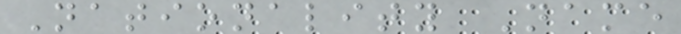Nationality Name
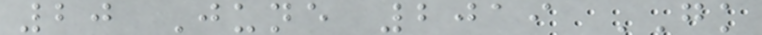20 June 2019 GK
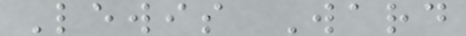Lewis Ward
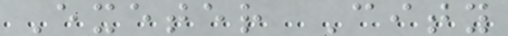Exeter City
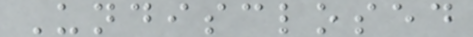Undisclosed
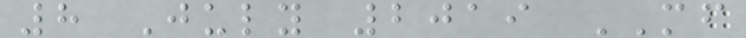8 July 2019 MF
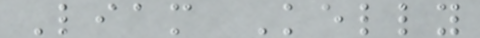Liam Kelly
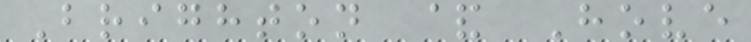Brighton & Hove
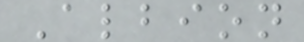Albion
